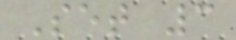Set 3
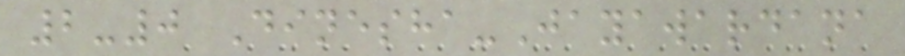2-0 Dinesha-Jayawardana
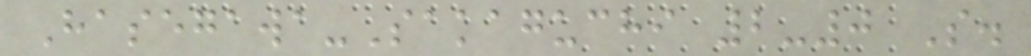Hasegawa-Sakaguchi 2-0 S.
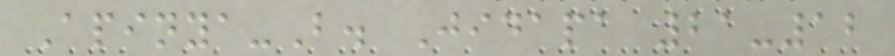Apinya-B. Jidapa 21-12
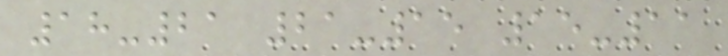18-21 21-15 15-11
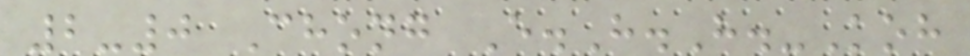2-0 Chong E.H.H.-Koh
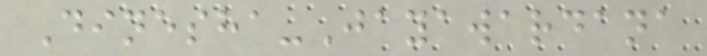Dinesha-Jayawardana
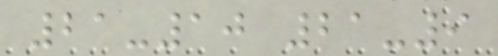21-10 21-9
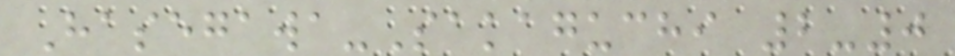Hasegawa-Sakaguchi 2-0
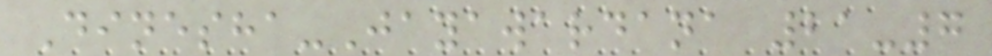Dinesha-Jayawardana 21-7
